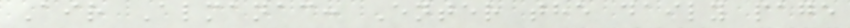Air Almanac: Enter the daily page
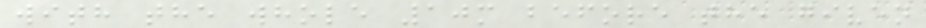with the whole 10m before the given
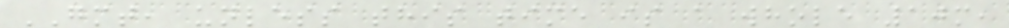GMT, unless this time is a whole 10m,
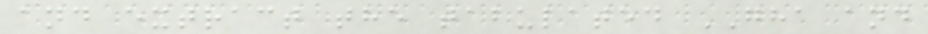and extract the tabulated GHA and
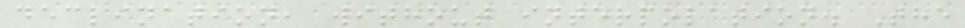declination, without interpolation. The
